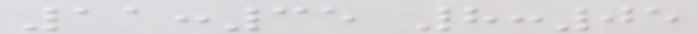11:35 8:05
